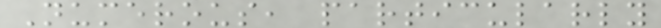Numerous, particularly
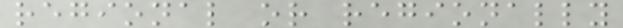regional or regionally
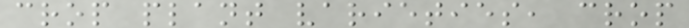crop plant varieties, crop
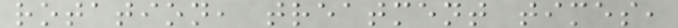rotation, treatment times,
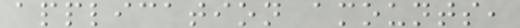application amounts,
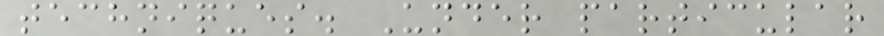techniques. Under particular
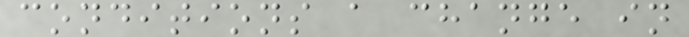conditions a change in
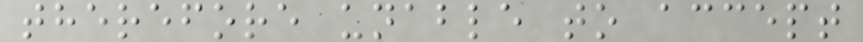therefore unable to accept
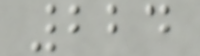224
